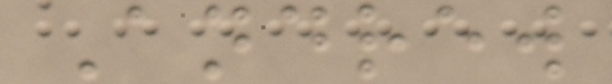Andrew
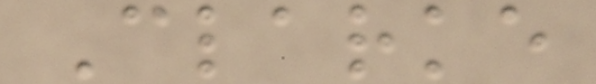Clarke
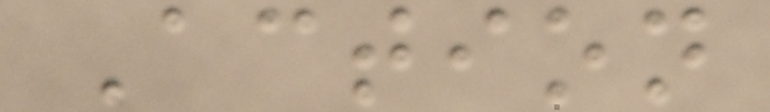Action
